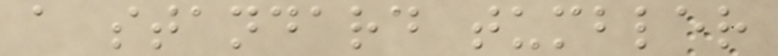a standard tumbler
